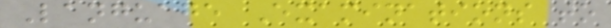Language Examinations to
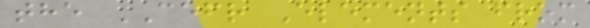the CEFR Elements from
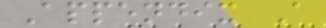Appendix A
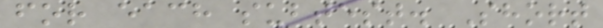for each subtest. Short
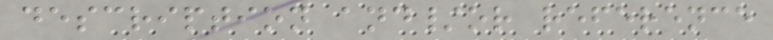description and/or reference
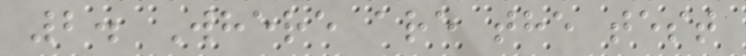2. Where are the test
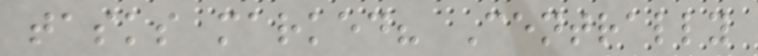tasks marked? Centrally
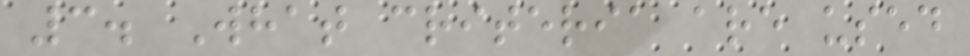3. What criteria are used
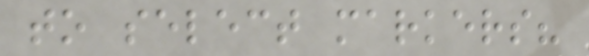to select markers?
